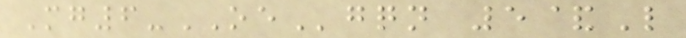Mg6-OEgqn 5&L
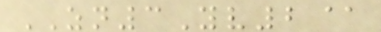ZN3Yv2@
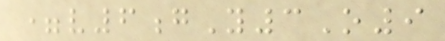=v6gY3O9
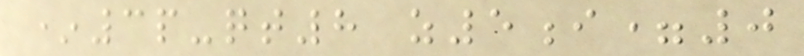*3p-qt8 z5i=0
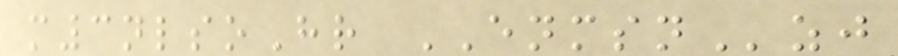m3nlsoHr ENMSNzj
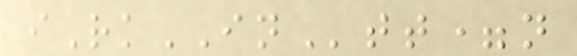iRkINtt=n
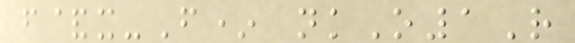f&x-F* nkO1R
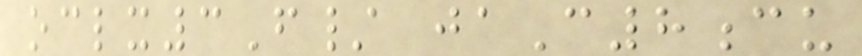oclx3F/ jaC8cu
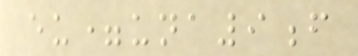eu=una9f
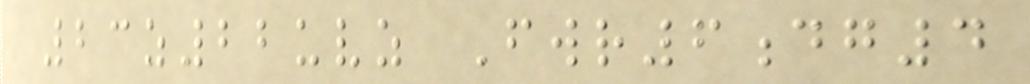23z22uvz Fwr6dg4
